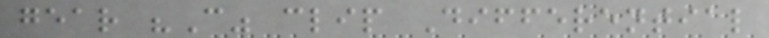gear "C" clip Differential
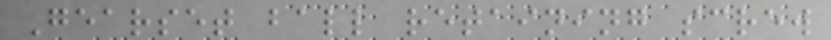Gearset ball retaining screw
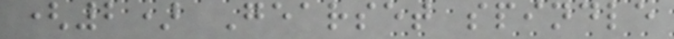(2) Gearset spindle
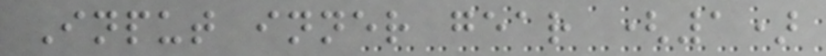Input inner gear (1)
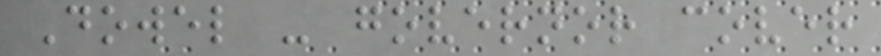Dowel - governor cover
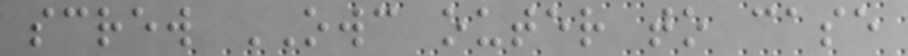screw OWC outer to case
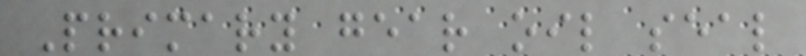Primary gear oil seal
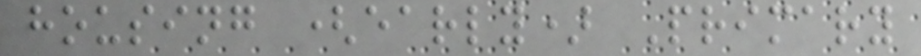housing (early) Primary
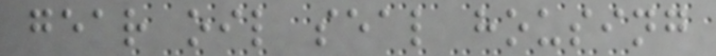gear oil seal housing
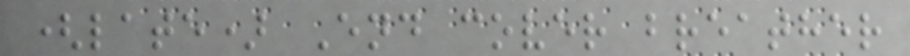(late) End cover breather
